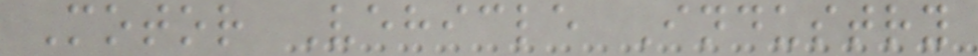Motor Vehicle Industry
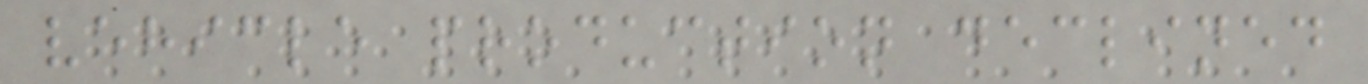vehicle production declined
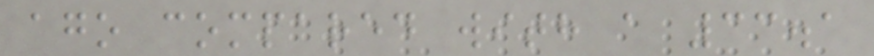ago compared with a 33.1
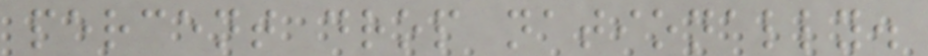percent drop nationally.
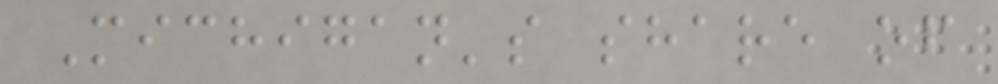Michigan's share of
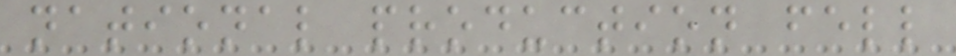national production fell
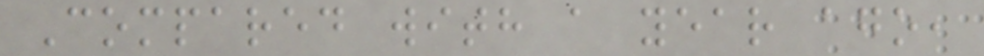Compared with a year ago,
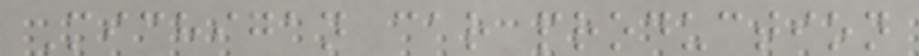Michigan car production
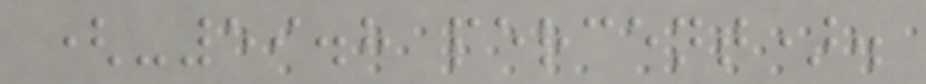(-59.8 percent).
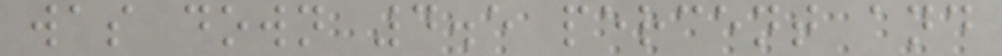was down 4.5 percent and
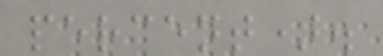percent).
